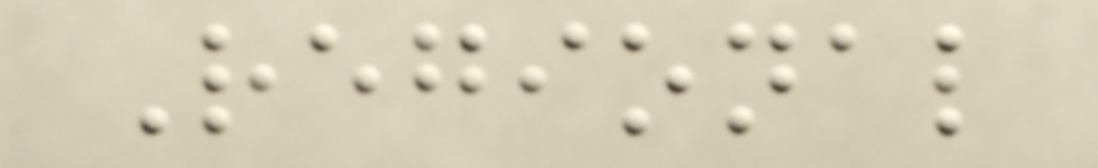Regional
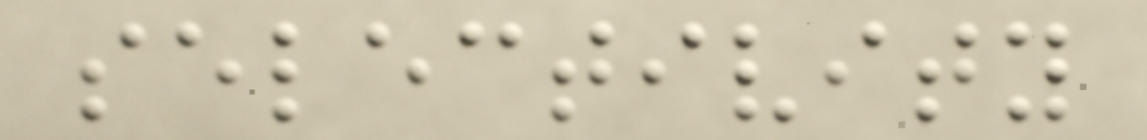selectivity
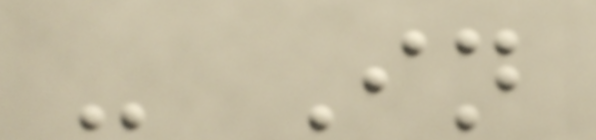- In
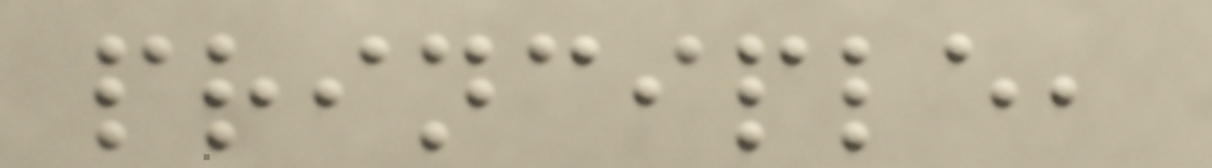principle,
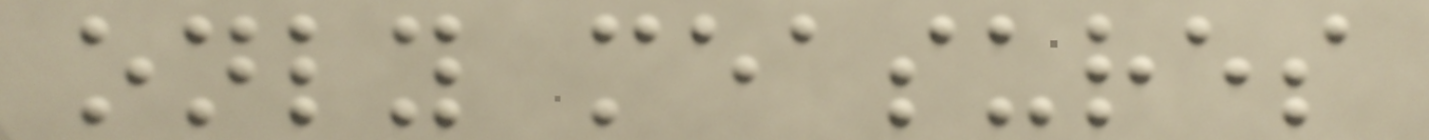only measures
